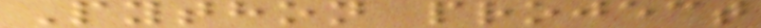Python project
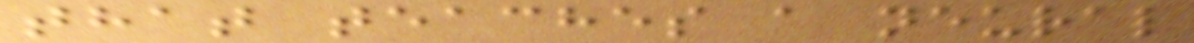that teaches a neural
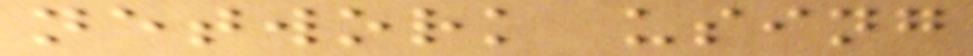network using
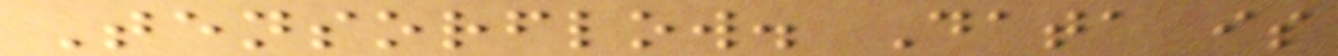Tensorflow. Data is
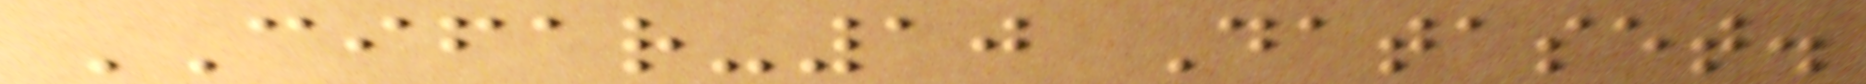CIFAR-10 Dataset.
